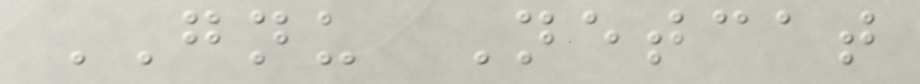GNU Netcat
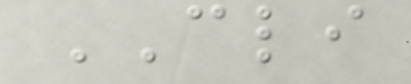CLI
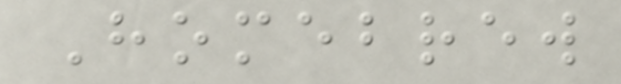Homebrew
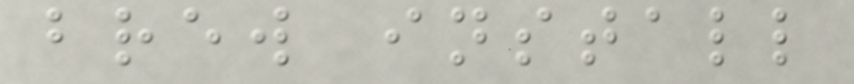brew install
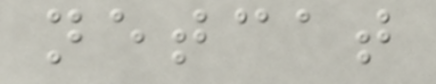netcat
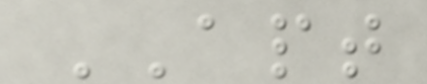APT
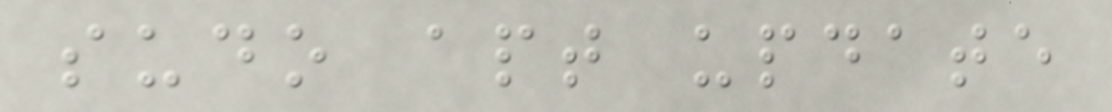sudo apt update
